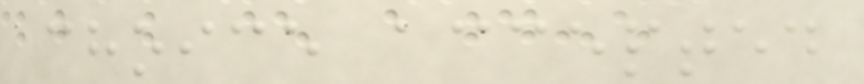choice accepted
